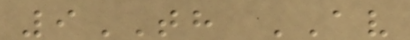9TH AV
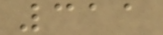311
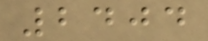2404
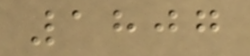1807
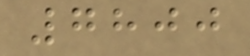7800
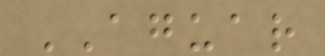AGUAR
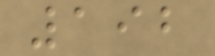192
